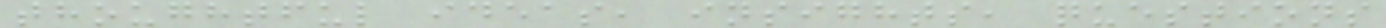thoughtful ideas, insights, questions
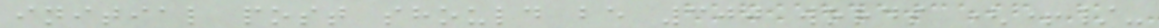initial post should be 300 words (+/-
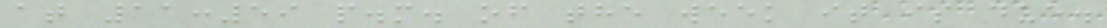at 11:59 p.m. of the week it is due.
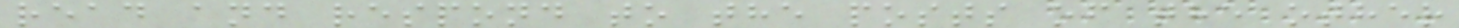read and respond to the posts of the other
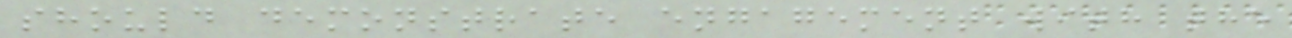should demonstrate engagement with the
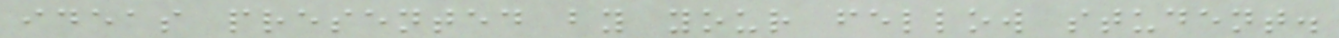ideas presented by your fellow student.
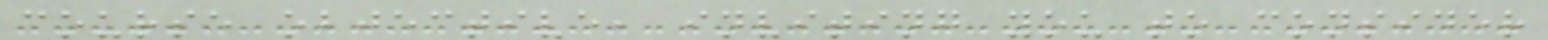course objective, inviting you to consider
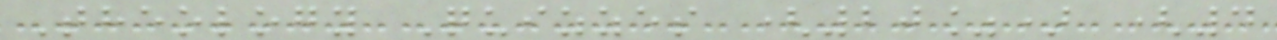Theology Quizzes (20%) (4
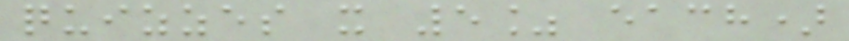quizzes x 5% each)
